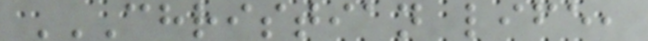CHRISTIAN LIFE,
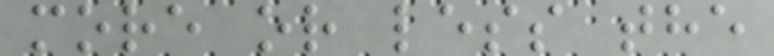more or less the
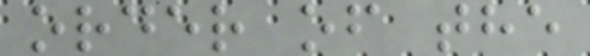order of the
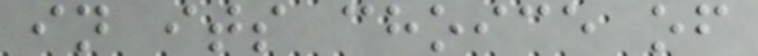in its choice of
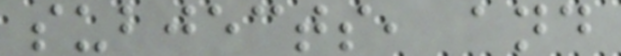subjects, and
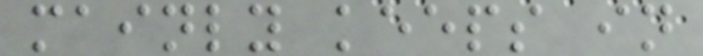mainly keeps in
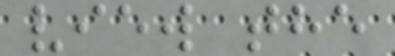view the
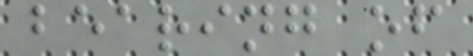bearing of
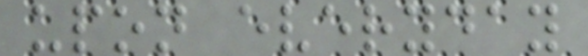upon everyday
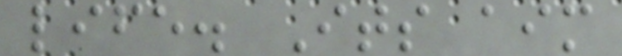life. Its aim
